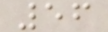56
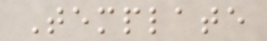Template
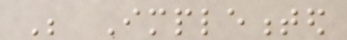Be Implemented
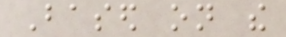Based on the
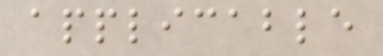applicable
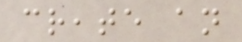create an
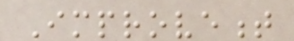Improvement
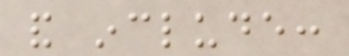and include:
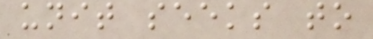unit seeks to
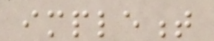implement
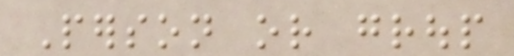Person or group
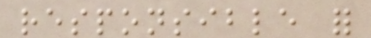responsible for
